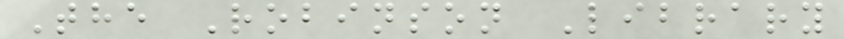The Robinson Library
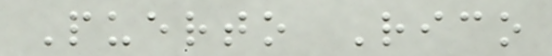Puerto Rico
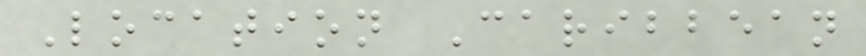Location Caribbean
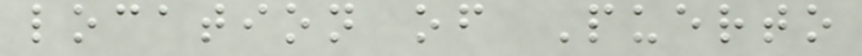location of Puerto
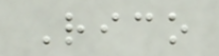Rico
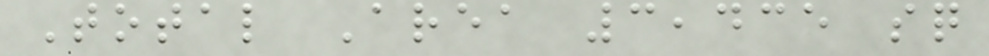Total Area 3,435 sq
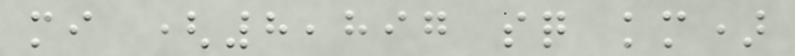mi (8,897 sq km)
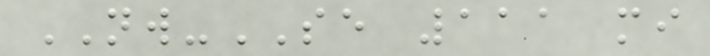NW-SE 111 mi
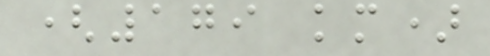(179 km)
